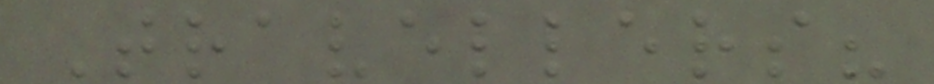Travellers?
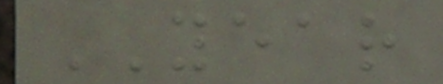YEAR
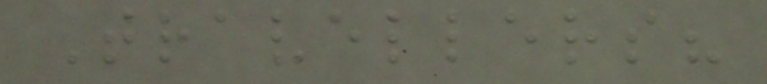Travellers?
